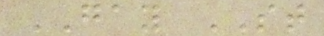GAY ST
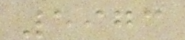5973
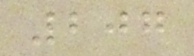207
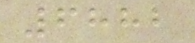6882
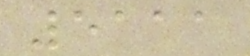5111
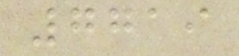7719
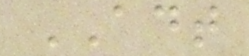ADT
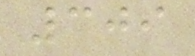309
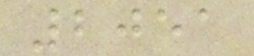2051
